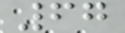67
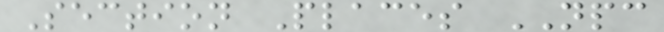Section Places NPC
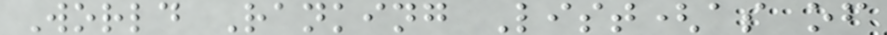World Ranking List(as of
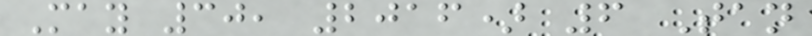May 30, 2016) 6 Tan
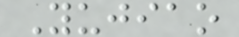Yujiao
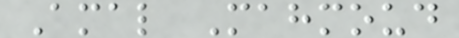Amal Mahmoud
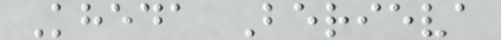Kheda Berieva
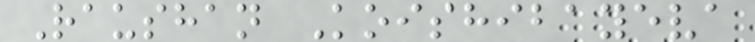Raushan Koishibayeva
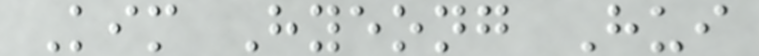Kim Hyeong Hui
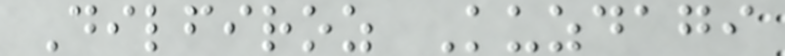Dilfiroz Kuzdagi
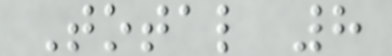Total 8
